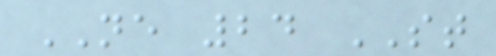NE 24 ST
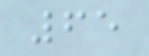65
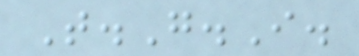T.G.I.
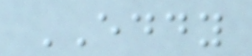EDDY
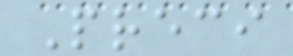Preci
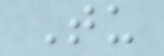Tu
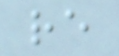re
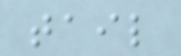tail
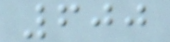600
